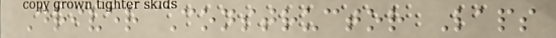Driver Constructor Laps
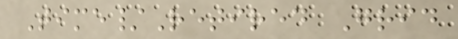Time/Retired Grid
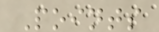Points
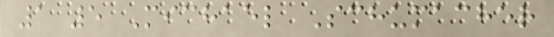1 5 Michael Schumacher
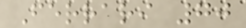Ferrari 70
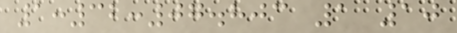1:32:07.803 1 10
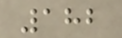182
